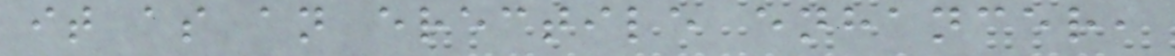it as an erectile enhancer,
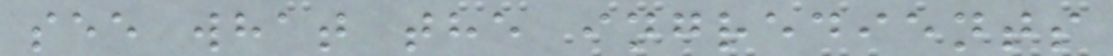see what the ingredients
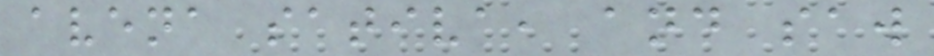avena sativa, and saw
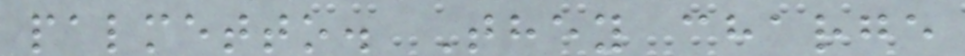palmetto. They charge
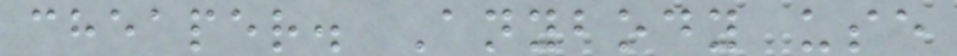cheaper. Anybody use
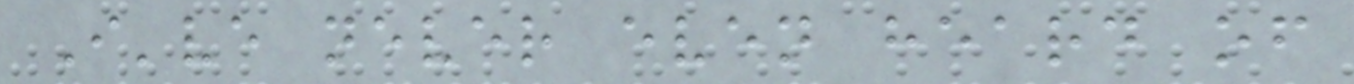I've never even heard of
